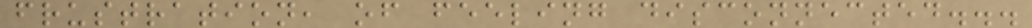frustration, of feeling disconnected...
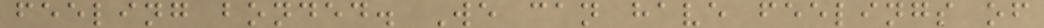feeling bonded. We can have feelings of
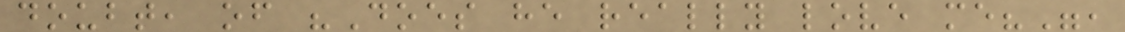doubt, of "Does he really love me?",
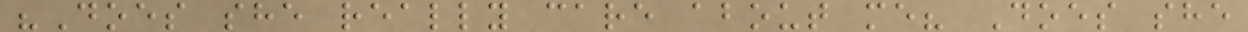"Does she really care about me? Does she
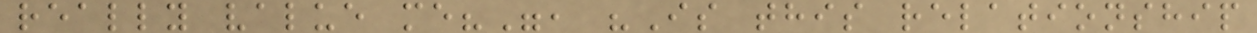really value me?", "Is this relationship
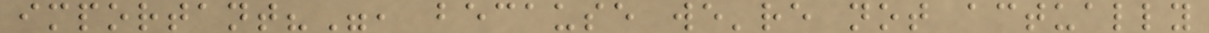important?", because we're not actually
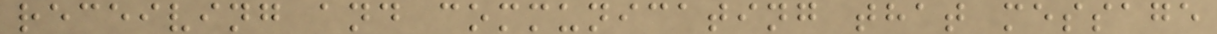receiving and communicating that message
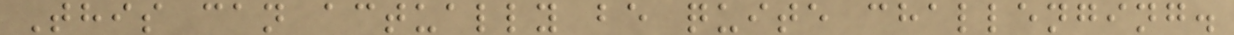This can actually be quite challenging.
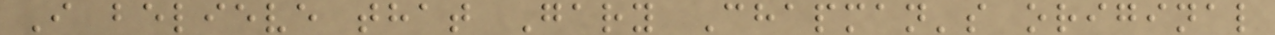I believe that Gary Chapman's original
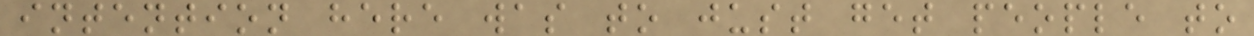intention here was to just get people to
